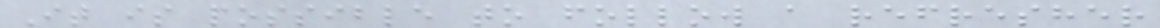It is possible to follow a refresher
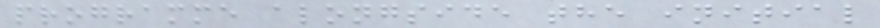programme alongside the initial
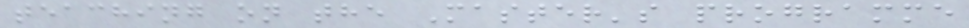teaching on the Master's programme
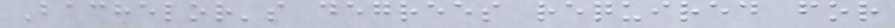Bachelor's degrees required for
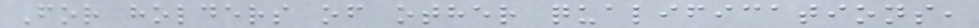For holders of other qualifications,
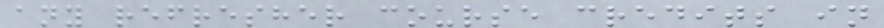any refresher course credits in
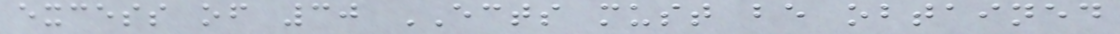excess of 30 ECTS must be obtained
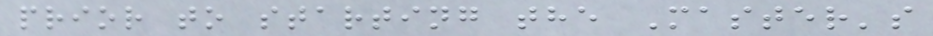prior to starting the Master's
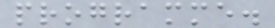programme.
